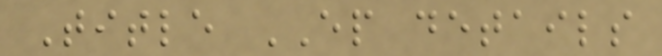Title EP details
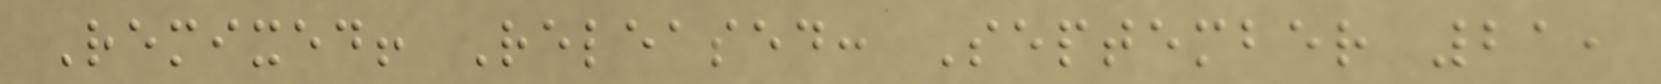Remixed! Released: September 21,
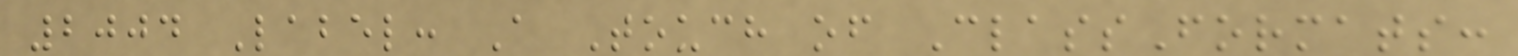2004 Label: A Touch of ClassFormats:
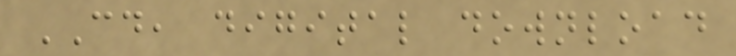CD, digital download
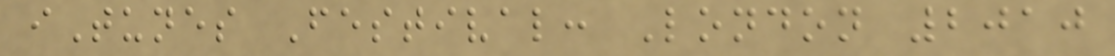iTunes Festival: London 2010
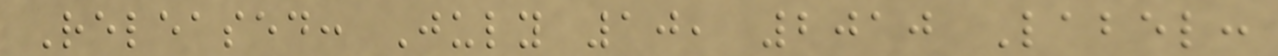Released: July 10, 2010 Label:
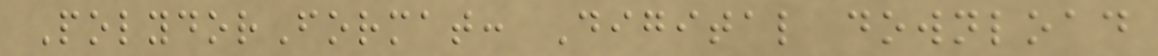PolydorFormat: Digital download
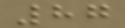87
